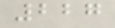227
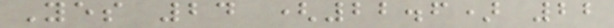Yes 24 (22.6) 22
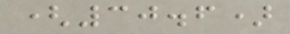(30.6)
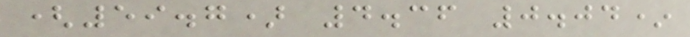(59.7) 4.36 0.04*
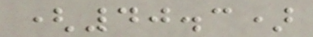(40.3)
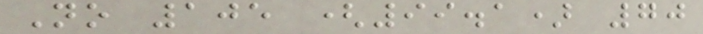No 105 (99.1) 70
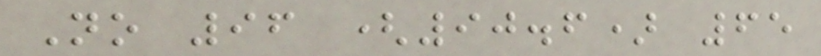No 96 (90.6) 65
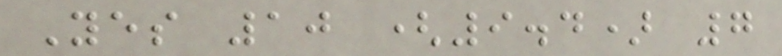Yes 10 (9.4) 7
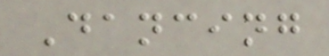Dancing
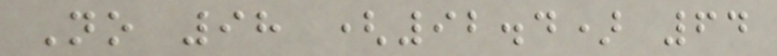No 98 (92.4) 64
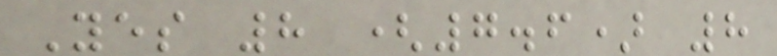Yes 8 (7.6) 8
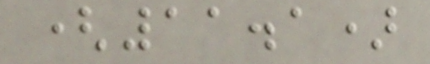(11.1)
